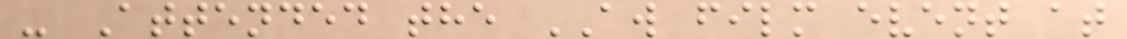- Attended the AW film event at
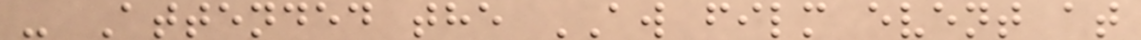- Attended the AW film event at
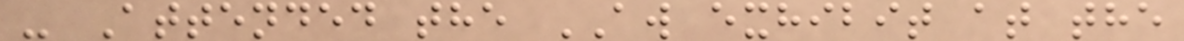- Attended the AW exhibit at the
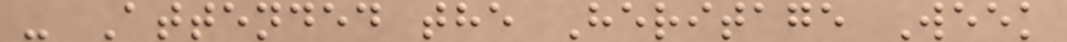- Attended the Heritage Week
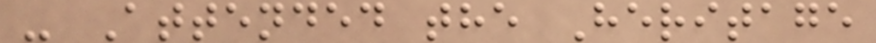- Attended the Heritage
